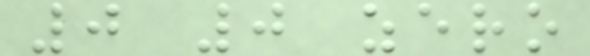0 0 zero
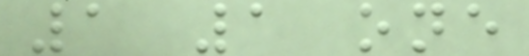1 1 one
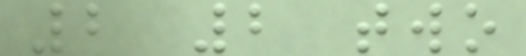2 2 two
